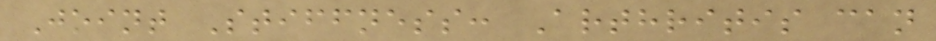Joint Stiffness: Arthritis can
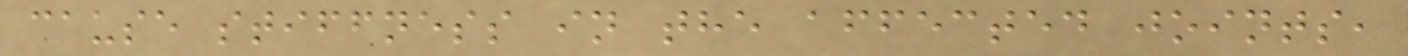cause stiffness in the affected joints,
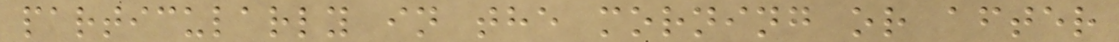particularly in the morning or after
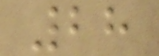28
